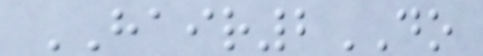HAIR2DO
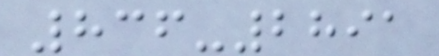836-2891
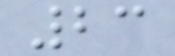23
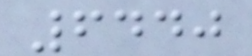6440
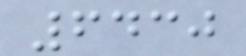6430
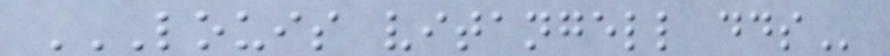LOUIS VITANGELL DDS
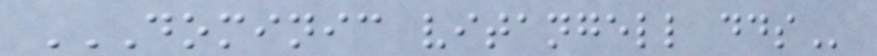DOMINIC VITANGELL DDS
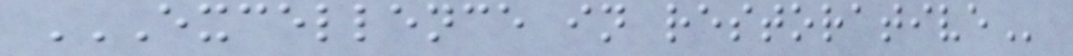EXCELLENCE IN RESTORATIVE
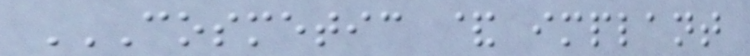COSMETIC & IMPLANT
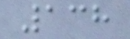138
